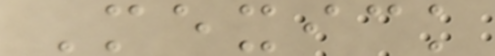Mexick
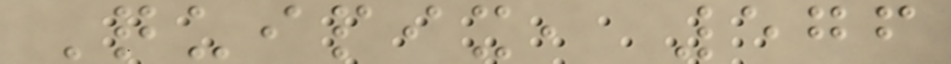Quipix, 576
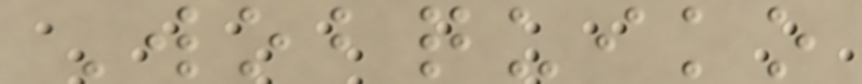Wobquiko
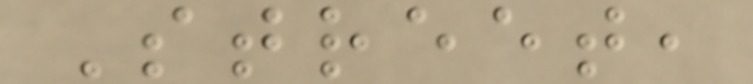Street,
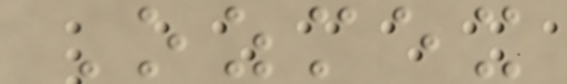Ozmex
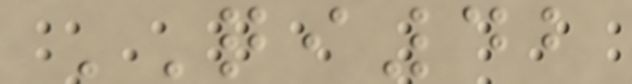QI42
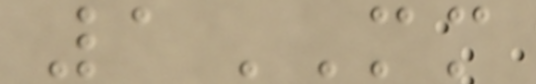1MM
